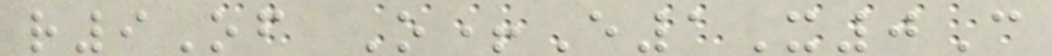r9Of O+E1X0C
